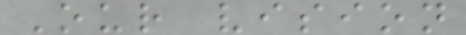Our vision
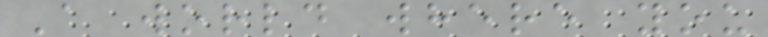A world where you
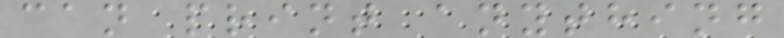can print anything
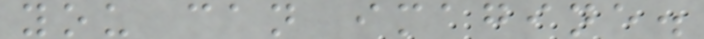you can imagine.
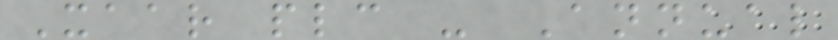Xaar plc - Annual
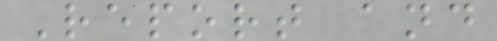Report and
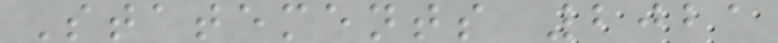Statements 2021
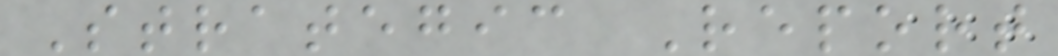Strategic Report
